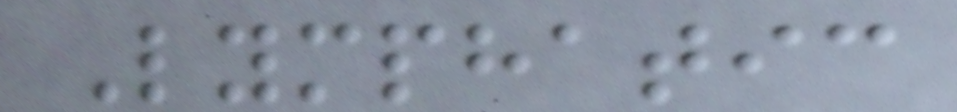Lymphatic
